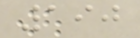190
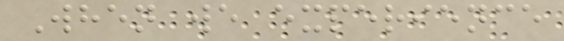When we experience
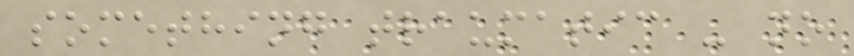something traumatic - no
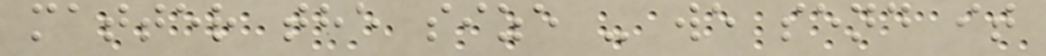matter the size - we send it
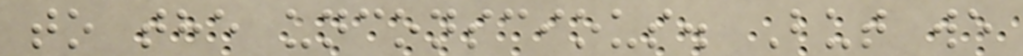to the unconscious. But we
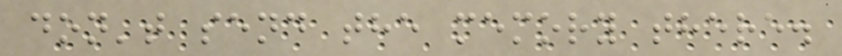don't send the memory there.
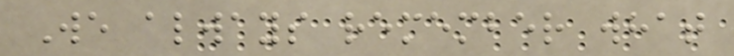We always remember what
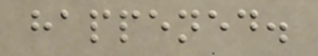happened.
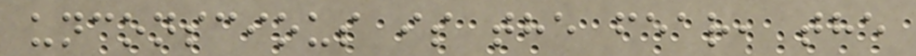unconscious is the fear, the
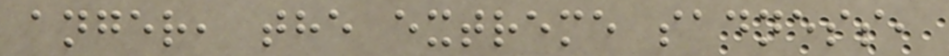anger, the extreme sadness,
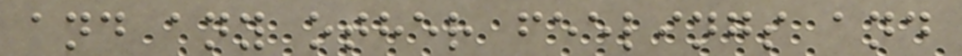and any other feelings and
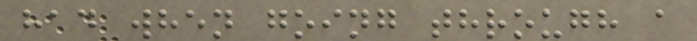had when going through a
